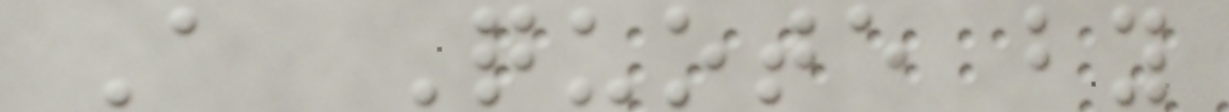A Quote by
